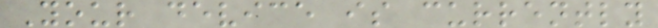Your device is currently
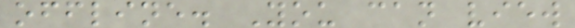offline. You can view
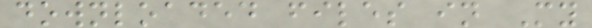downloaded files in My
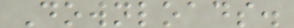Downloads.
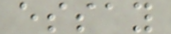essay
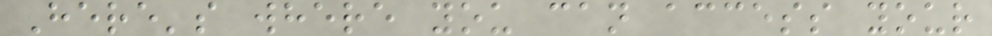Here's where you can access your
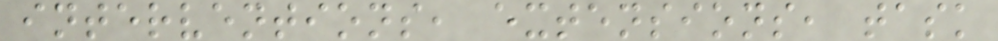interventions, extensions, task
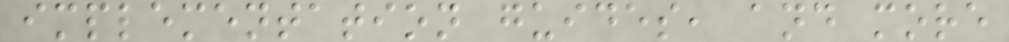implementation guides, and more
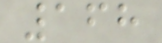168
